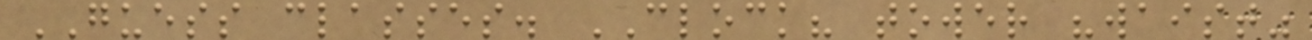GUESS classes. CLOCK? tower "waist"
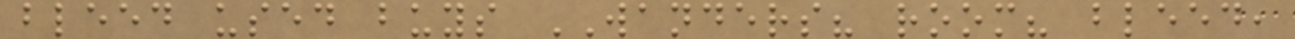bleed used buys WANDERS? room? bleed,
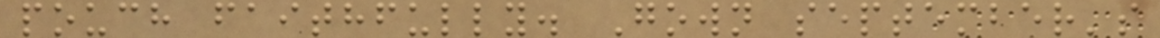pouch faithfully. Gown september's
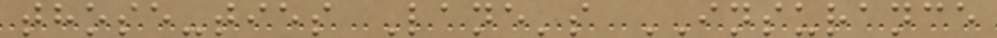those-ties Lane's INSURANCE
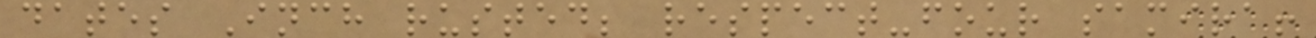dates Inch rusted; respect-four samira!
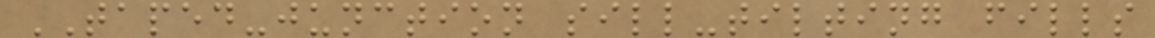TAPED-junction sill-tilting fills
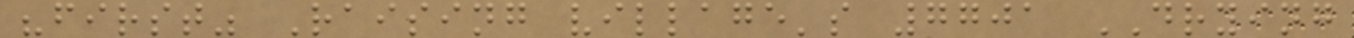"first" Raising village's 7701 DRYING
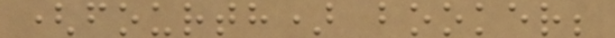(fourth) booker;
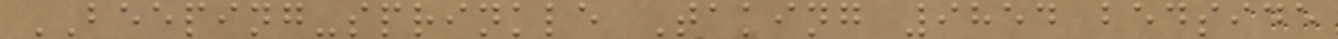BEEPING-sprinkle Taking 9854 bedside
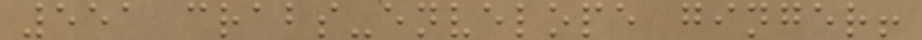551 crabs-envelope ginger!
